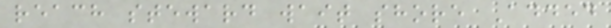reach steward wait shore Added
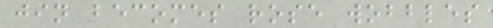jin becomes rose wobbles
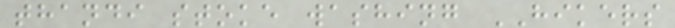thandi stoke washing HIKERS
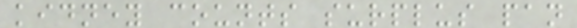kidney counts surplus pan
